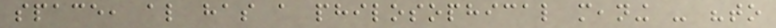space, also has a philosophical meaning - "to
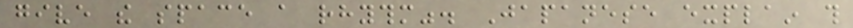give the space a rhythm". Japanese explain this
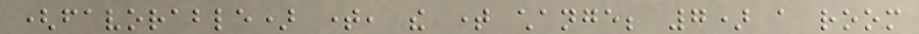(favorable) time, the time change; 7) a room
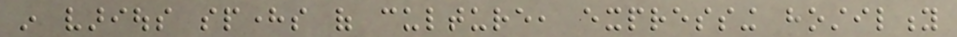in various spheres of culture, expressing hostility
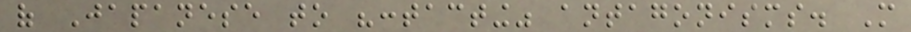of Japanese to "contacting" antagonisms. More
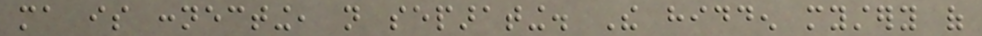ma is connecting, not separating. The hidden mystery of
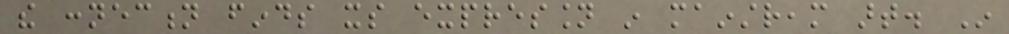the connection finds its expression in mainstream art. In
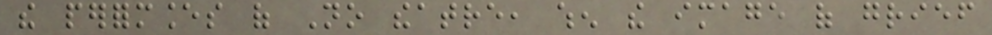the performances of No theatre, when the image of grief
